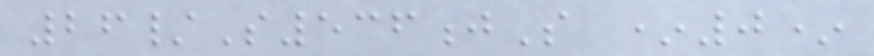26/S536jS *0*
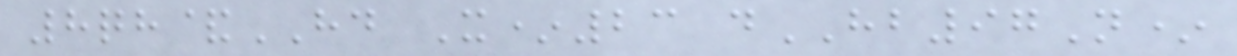8qh&HD X*23 dHB97N*
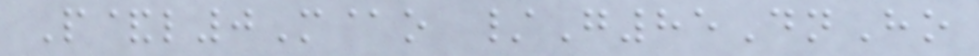P&l0M@o /G85DnHo
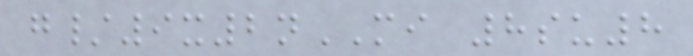g/9x2nMI 8su8
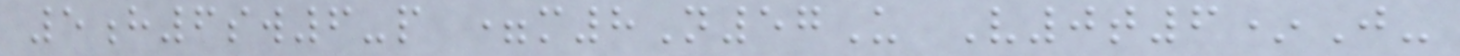5h6sw6-p =m8N57U V0t6*J-
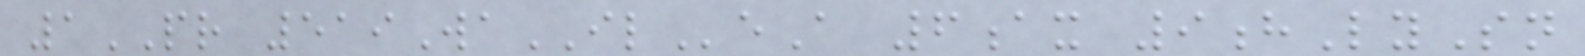1PR 519WaILeA 6ax 9hLySn
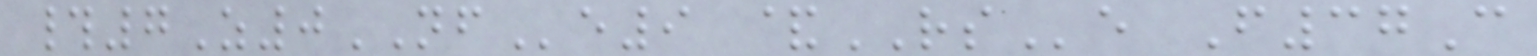#7Z0NFe9 &RSe F37C
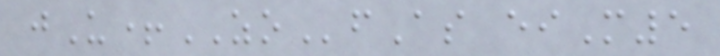jU+ZOfAs eiM5
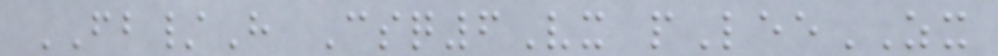FB/H Csq6Vx pLeeZX
